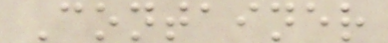Container
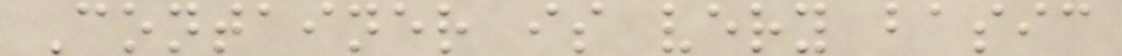Container is very basic
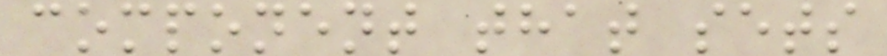component that sets
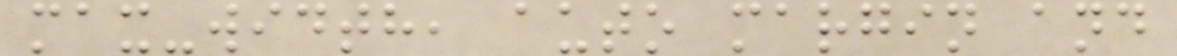max-width, auto margin and
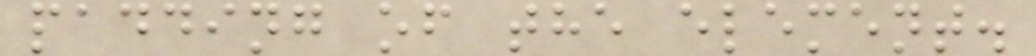padding of the element.
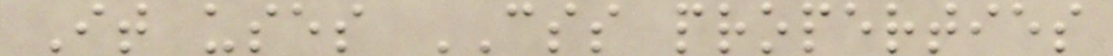It uses CSS properties
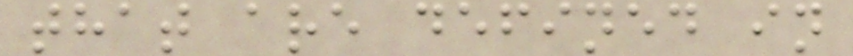that are defined in
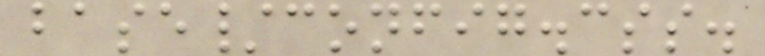base/config.css.
